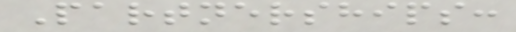Partnerships:
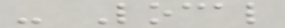- Local
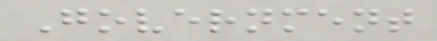Government
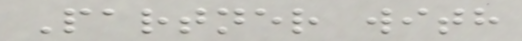Partner with
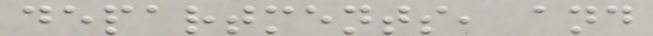departments, and
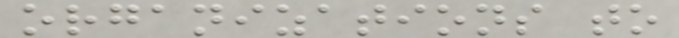organizations to
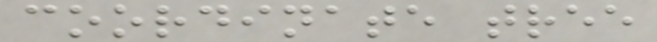coordinate tree
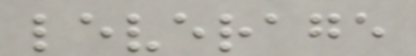leverage
